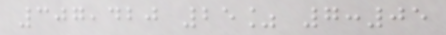307,420 25% 7:05
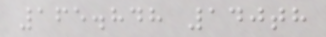165.848 140th
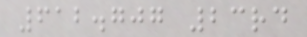612.707 23rd
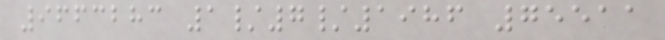9663283 1/7/1986 75511
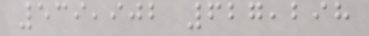539,902 627,298
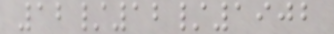12/12/1902
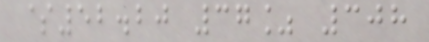$52.20 37% 308
